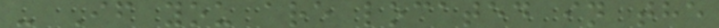- If you are located in the
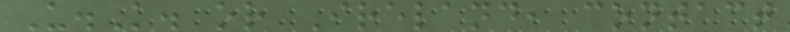U.K. or Ireland, contact
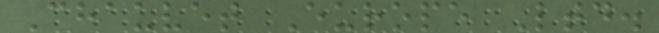Chauvet Europe Ltd.
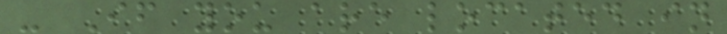- If you are located in
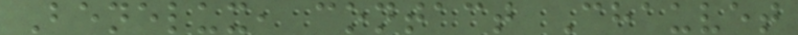Benelux, contact Chauvet
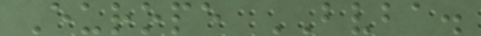Europe BVBA.
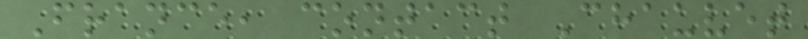France, contact Chauvet
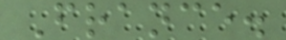France.
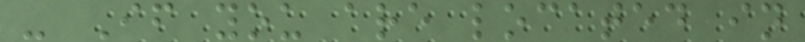- If you are located in
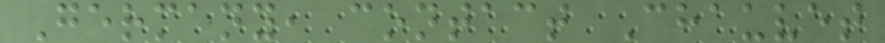Germany, contact Chauvet
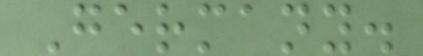Germany.
